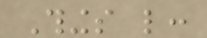Things like:
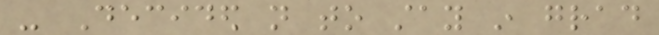- Decided not to stay in grad
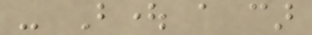- Bought a car
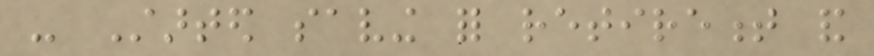- Started saving for retirement and
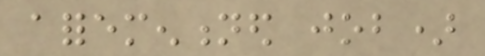aforementioned job)
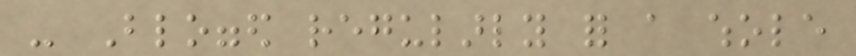- Blogged regularly for a whole
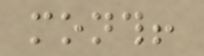month!
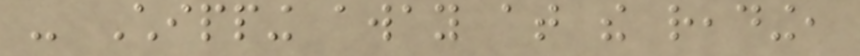- Chipping away at the reading,
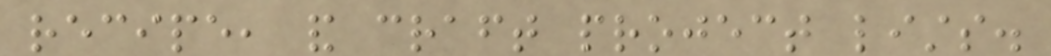recipe, and craft project lists.
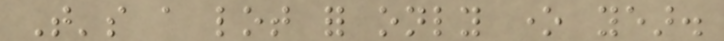That's a lot for only one year.
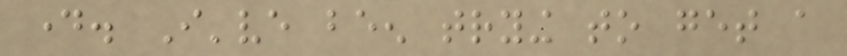day. I've been trying to get a
